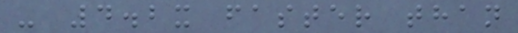- 4.2x faster than
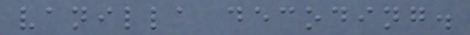vanilla decoding.
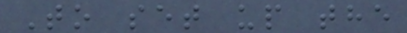To set up the
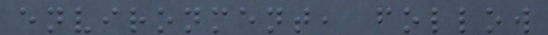environment, follow
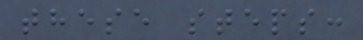these steps:
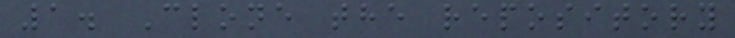1. Clone the repository
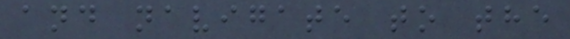and navigate to the
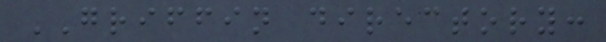GRIFFIN directory:
